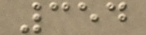354
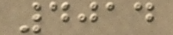4014
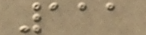111
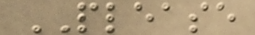PLEASE
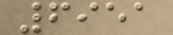6951
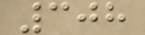308
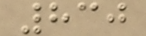830
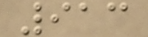913
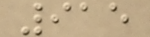915
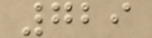729
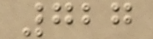727
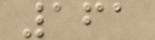161
